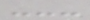---
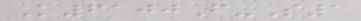K6100F-S1
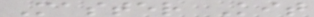Master Kit
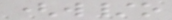(w/o
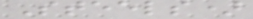Steels)
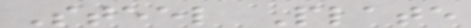Steel Plate
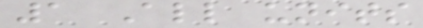1 All units
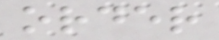order
